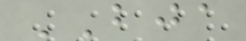BJA
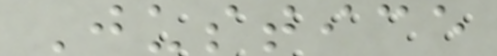Justice
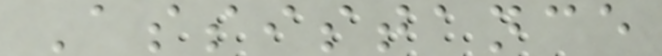Assistance
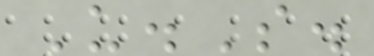U.S.
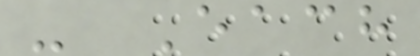- Each
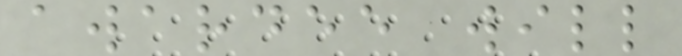awardee will
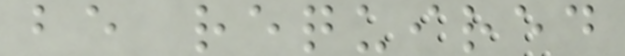be required
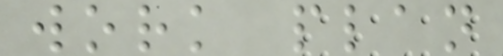work plan
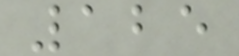125
